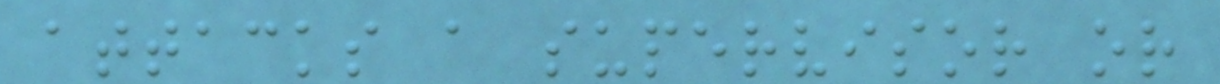attacks a supervisor or
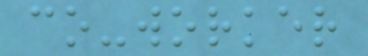co-worker
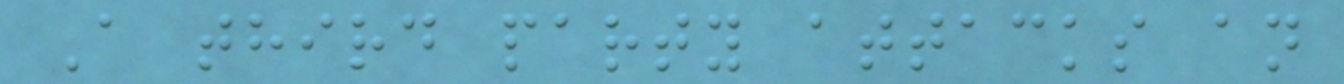A third party attacks an
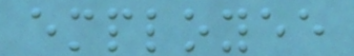employee
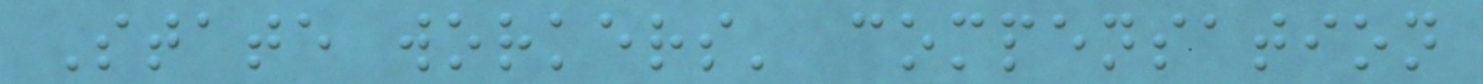State workers' compensation
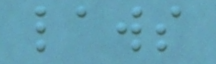laws
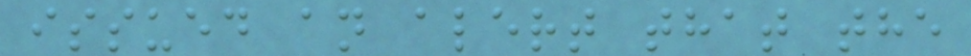issued an alert that the
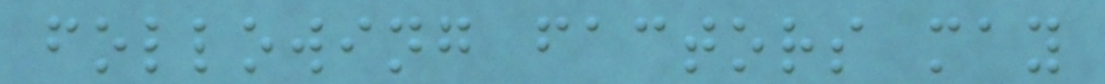following factors may
